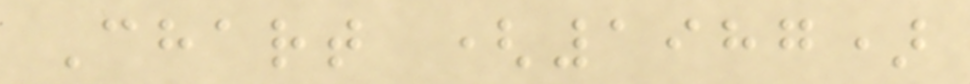Chart (1987)
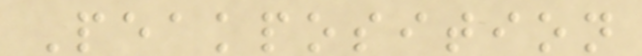Peakposition
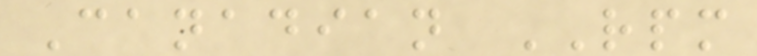Canadian RPM
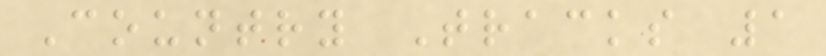Country Tracks 1
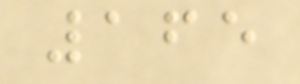165
